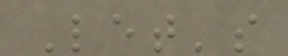Let's
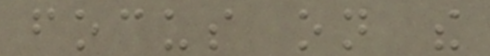focus on the
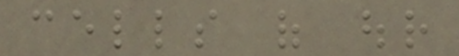cells of our
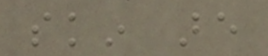skin are
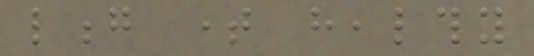long time healthy
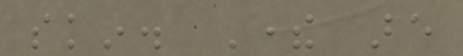skin. There are
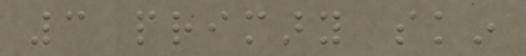3 primary skin
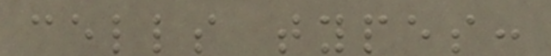cells types:
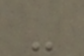-
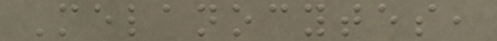Melanocytes,
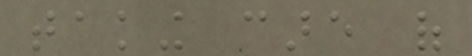taking care of
